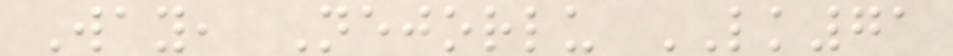Way, Nejorlu LK71
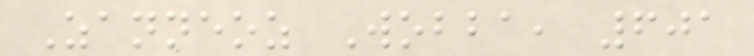Zanneoz Wobba, 601
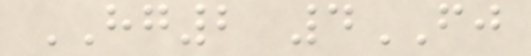HG2 4FJ
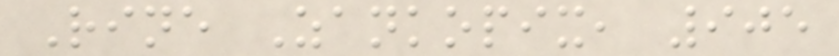Rine Zankopix, 905
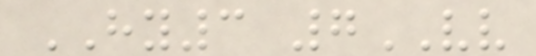HY3 7VV
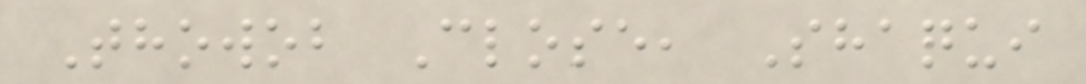Thowob Close, Shaqui
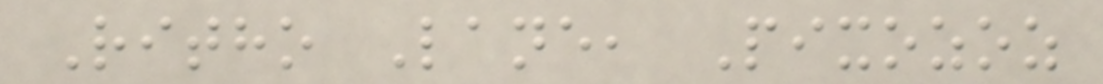Ritho Lane, Pixozoz
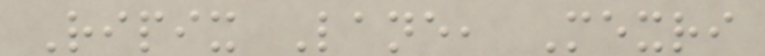Ripix Lane, Mexri
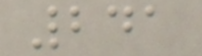241
